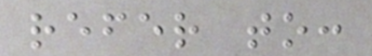refer to:
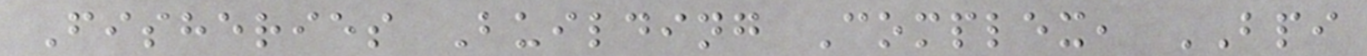Fisheries Building Complex, BPI
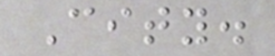City.
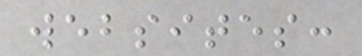websites:
